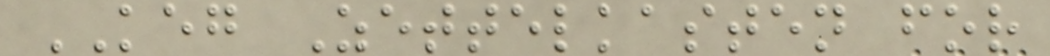KEG Zettelkasten for
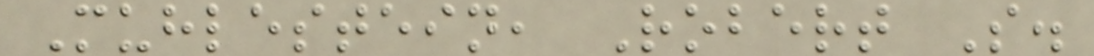Muhlestein, Robert S.
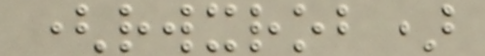(rwxrob)
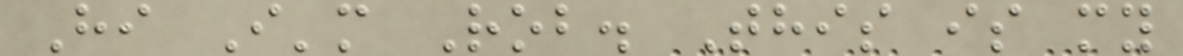Hi I'm Rob. This is my
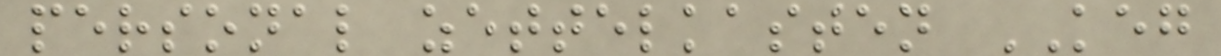personal zettelkasten KEG
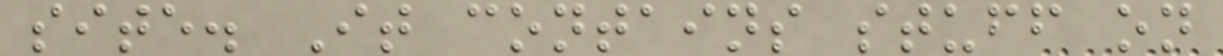site. It contains stuff on
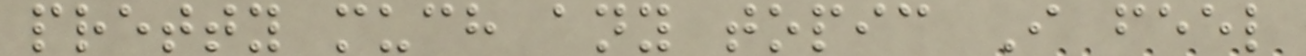pretty much any topic I feel
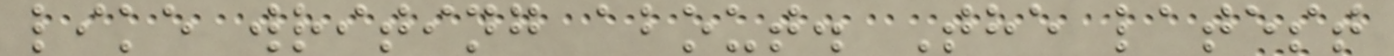like writing about. The latest
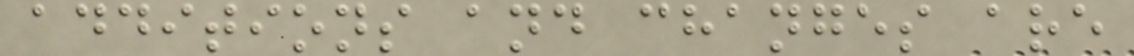additions and changes are
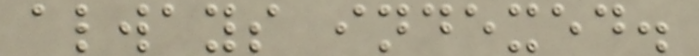always indexed.
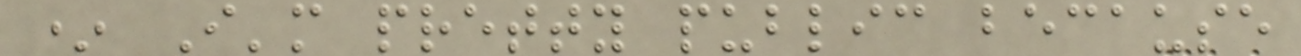* I'm pretty public because
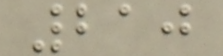210
